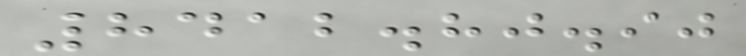8412.80.90
